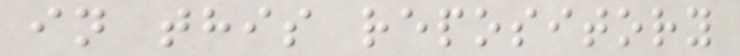in this repository
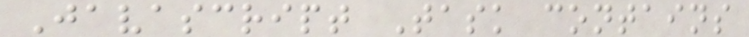Javascript Task contains
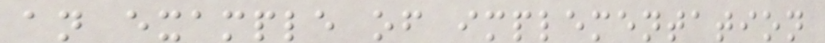an example of implementation
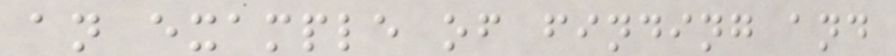an example of finding and
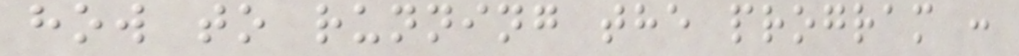how to running the program :
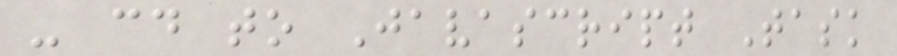- cd to Javascript Task
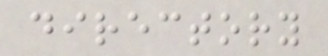directory
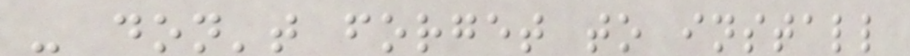- don't forget to install
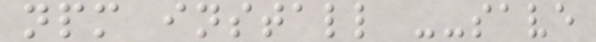npm install --save
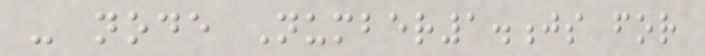- node Number1.js for
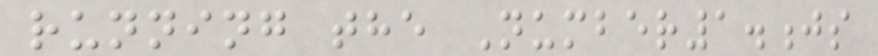running the Number1.js
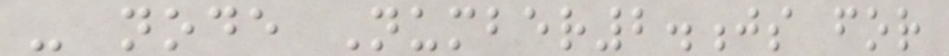- node Number2.js for
